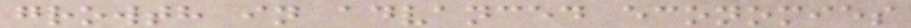growth in advanced economies
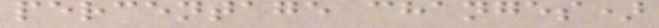percentage changes)
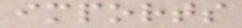imports
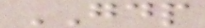GDP
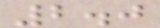2.0
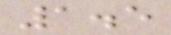1.5
